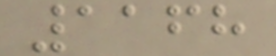1168
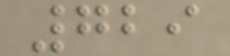729
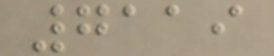7119
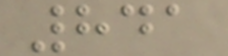841
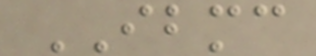IBMC
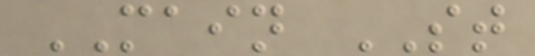MAIN ST
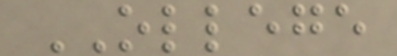OLLEGE
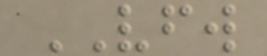VFW
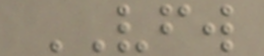VFW
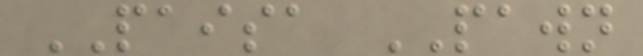PAISA PAWN
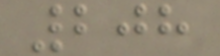208
